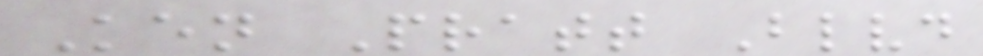Ken Pratt Blvd
